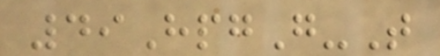49HpgG-T
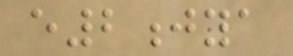e2jya
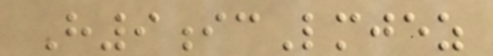H9icLmjez
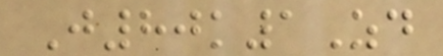J80k1Zd
